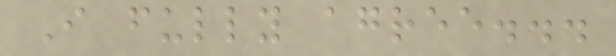I fully agree...
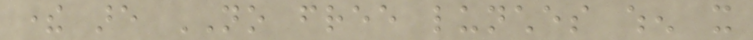there are NO free lunches when it
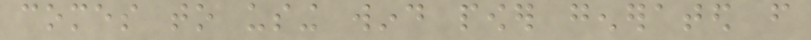comes to using wind power generated from
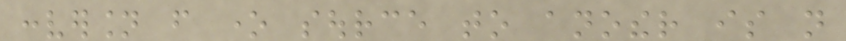conversion from one source to another is not
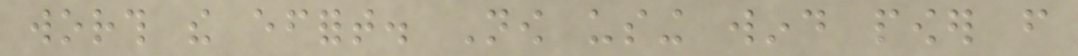worth the effort. Now using wind power from
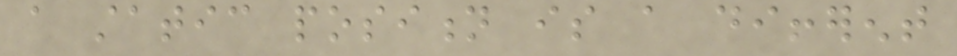a static position is a different
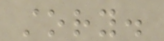story.
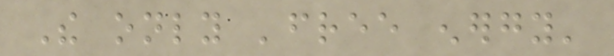The only 'free energy'
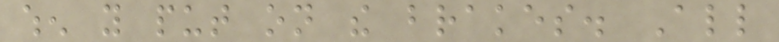when you put on the brakes. All
